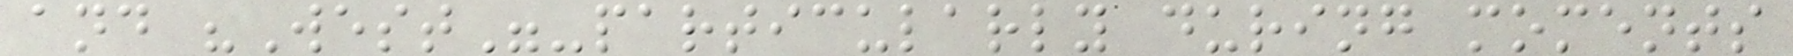and "West"-particularly during moments
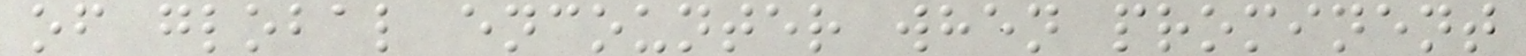of global encounter when prominent
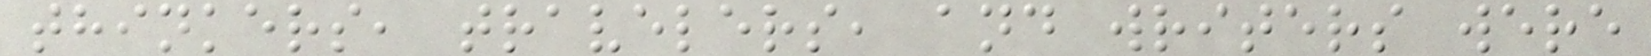thinkers, travelers, and writers were
